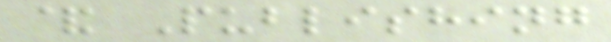& Publishing
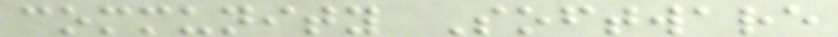community Software
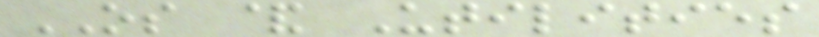OS & Utilities
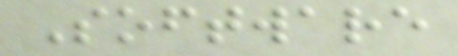Software
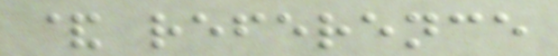& reference
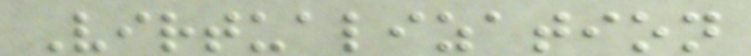Virtualization
